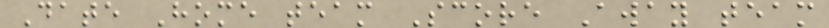Date Home team Score Away team
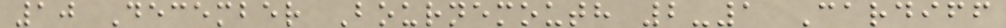10 December Bournemouth 2-1 Cardiff
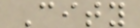City
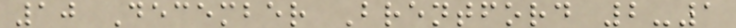10 December Brentford 2-1
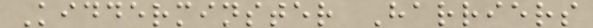Kidderminster Harriers
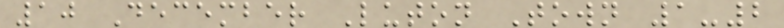10 December Luton Town 1-2
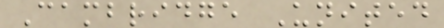Cambridge United
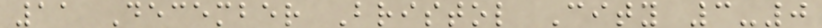11 December Bristol City 3-0
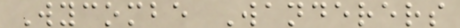Wycombe Wanderers
